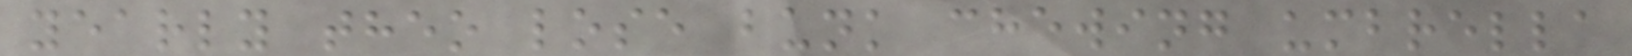yearly theo lose bunk chewing umbrella
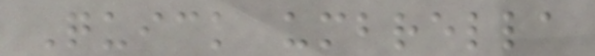Quick umbrella
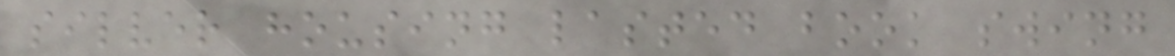silver housing lasted book swing
